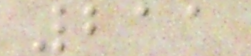211
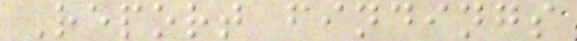Report findings
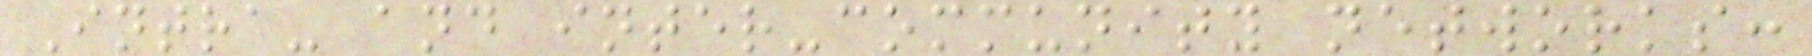Intra- and inter-community networks:
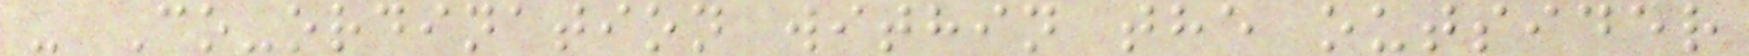- Co-ordination within the outsider
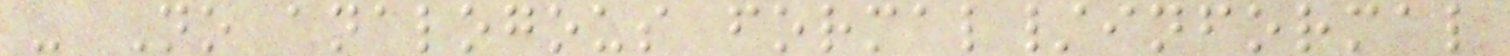- No analogous formal/informal
